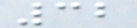32
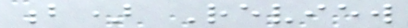b) Review
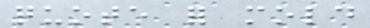quote for mold
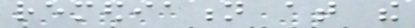remediation at the
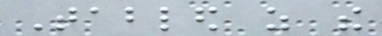Tabled as the
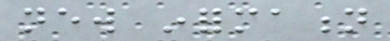new information
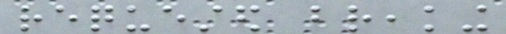requested breaking
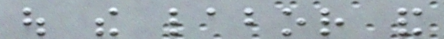out the labor and
